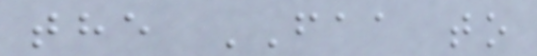the FAA to
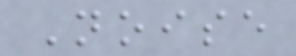Noise
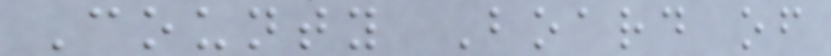County Board of
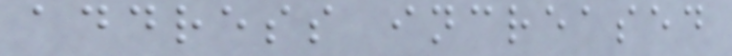address increased
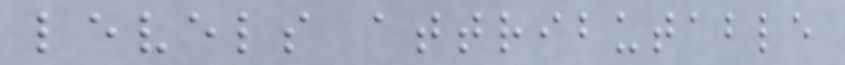levels attributable
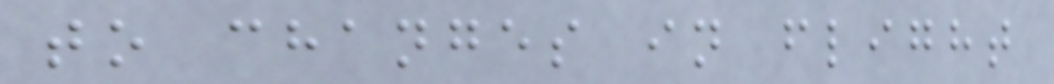to changes in flight
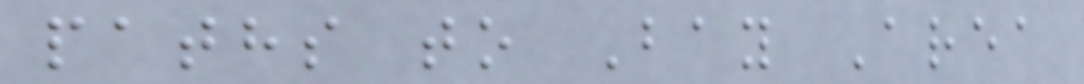paths to Bay Area
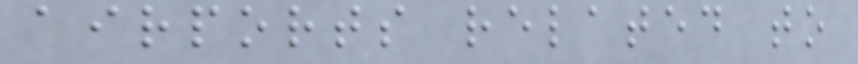airports related to
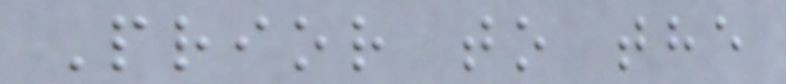Prior to the
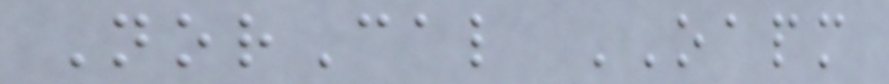NorCal OAPM
